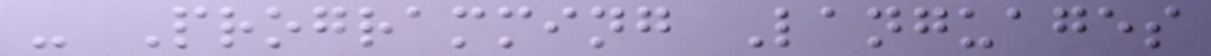- Programming Languages
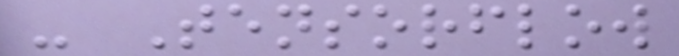- Tensorflow
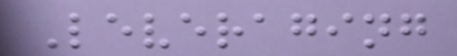Leveraging
